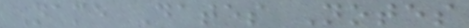Name Dates Notes
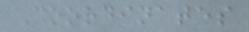Coordinates
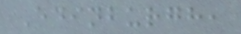Edinburgh,
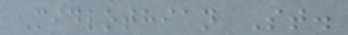Midlothian St.
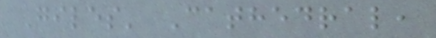Giles' Cathedral,
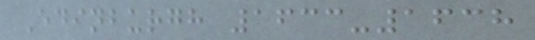Edinburgh 1633-1638
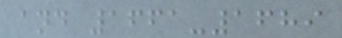and 1661-1689
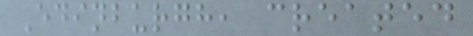Edinburgh, created
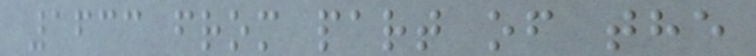1633 from part of the
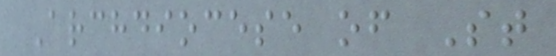Archdiocese of St
